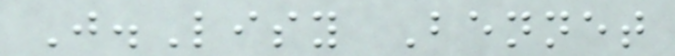J.Lisy Bennet
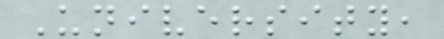University,
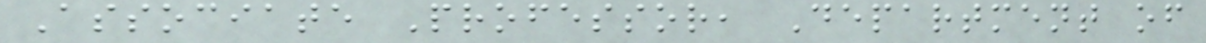Associate Professor, Department of
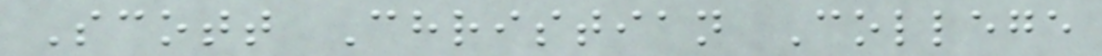Scott Christian College
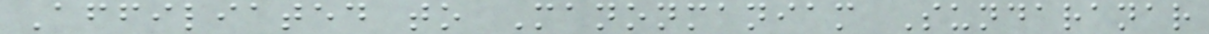Affiliated to Manonmaniam Sundaranar
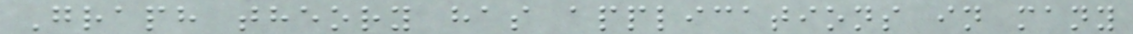Graph theory has applications in many
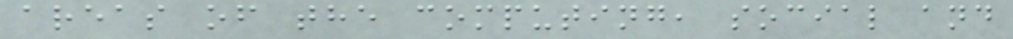areas of the computing, social and
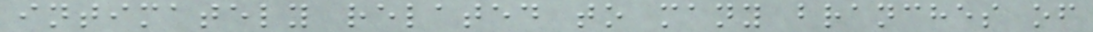intimately related to many branches of
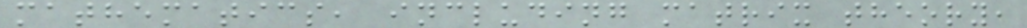mathematics, including matrix theory,
